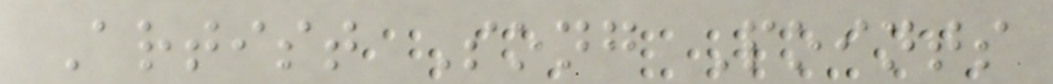Artist Song Points
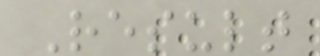Result
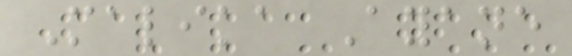Malika Ayane
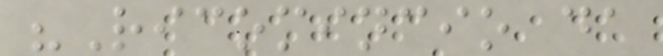"Ricomincio da
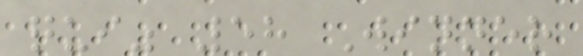qui" 58 Winner
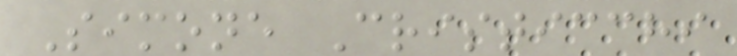Simone Cristicchi
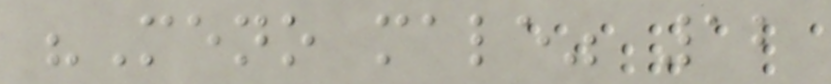"Meno male" 12
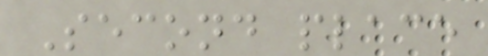Second place
